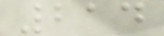214
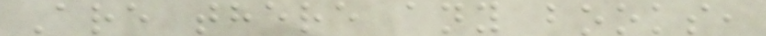Are there any books,
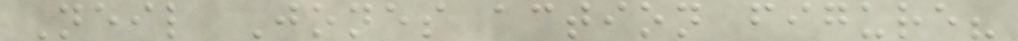Neil Jones action figure?
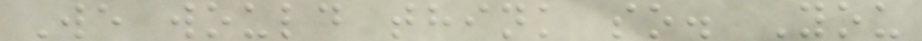We would think so. You
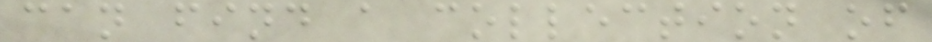can find a collection of
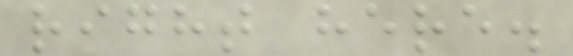right here.
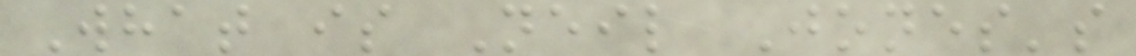What is Neil Jones's
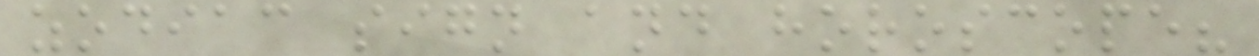zodiac sign and horoscope?
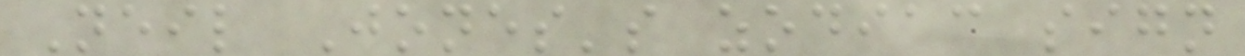Neil Jones's zodiac sign
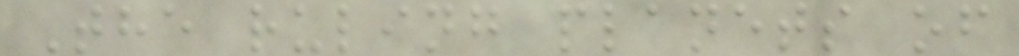The ruling planets of
